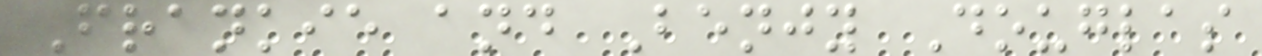Frankie and Benjy Douglas
